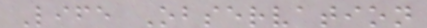Life Observation
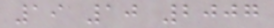19 10 2007
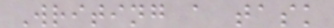Writing a task
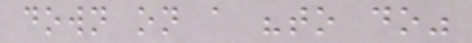down on a "to do"
